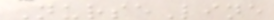NurseLine
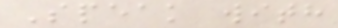Speak with
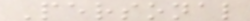Personal
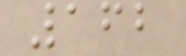162
